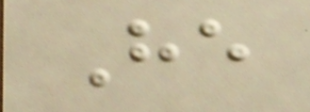He
